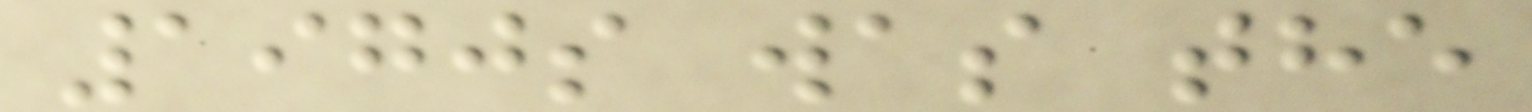1970s was the
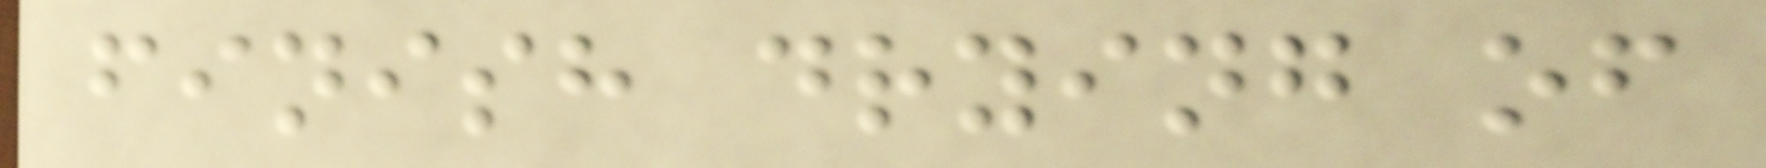finish drying of
